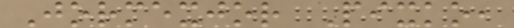Jormexjor Pixko,
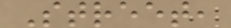Street,
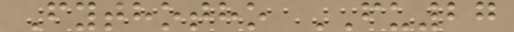Fythotho FU27
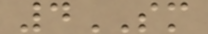4SM
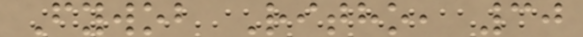Fywob Ritho, 30
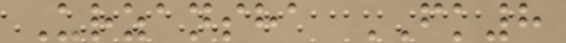Urzansha FK8
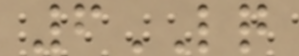6LQ
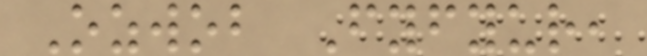Ozwob Fyfyur,
